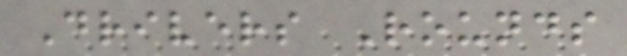Drivers Rounds
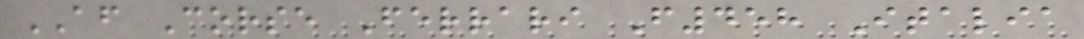AF Corse Ferrari F458 Italia
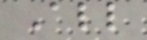All
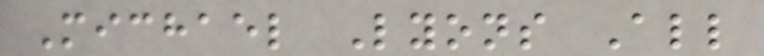Michael Lyons All
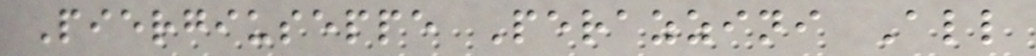Piergiuseppe Perazzini All
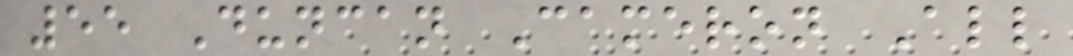55 Duncan Cameron All
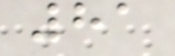81
